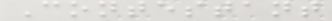Contestant
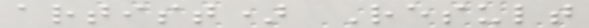artist) Result
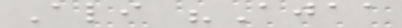Ali "Ajaa
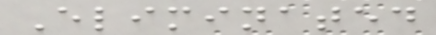Eliminated
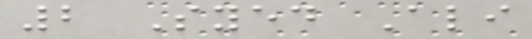2 Syed Ali
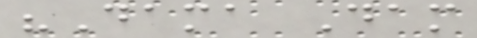"Dama Dam
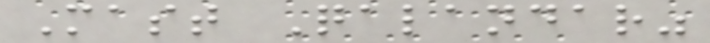Mast Qalandar"
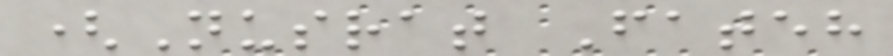(Nusrat Fateh
